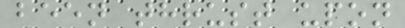been thrust upon
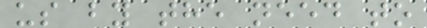us by the need to
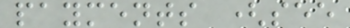payments (see
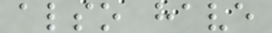also have
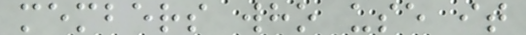members who use it
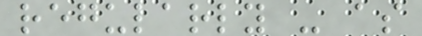regularly - as
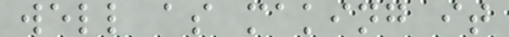well as making it
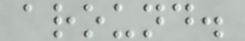around.
